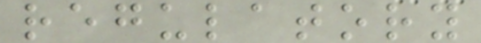regulatory
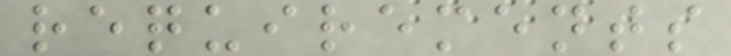requirements
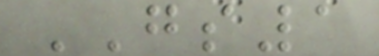GS1
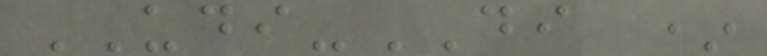UDI-DI *
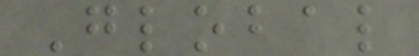Global
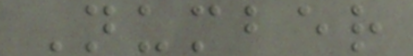Number
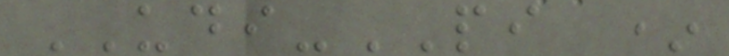UDI-PI *
